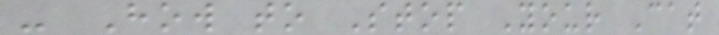- How to Stop Your Cat
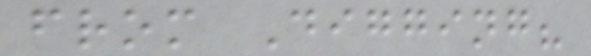from Digging?
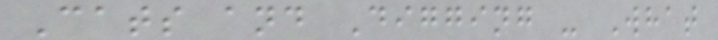Cats and Digging - What
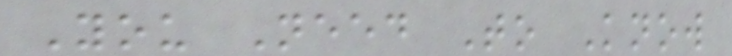You Need To Know
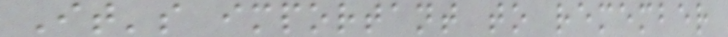It's important to remember
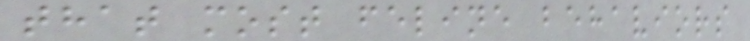that most feline behaviors
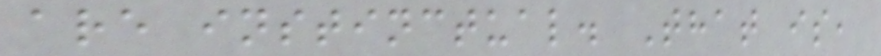are instinctual. That is,
